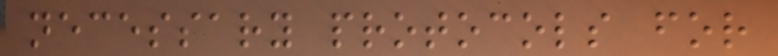necessary protocols for
